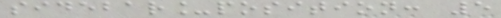sidebar_position: 5
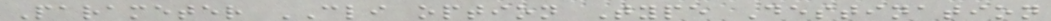Parameter CLI option Type Destination
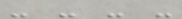- - - -
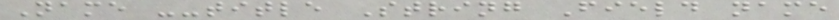Name --title String Field name
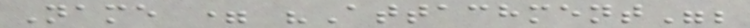Name = "Attachment";
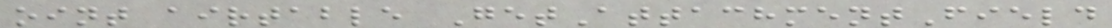oint airtable GetAttachmentField
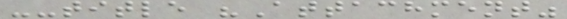--title "Attachment"
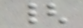{
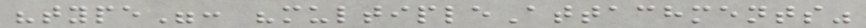"type": "multipleAttachments"
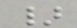}
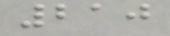210
